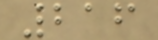216
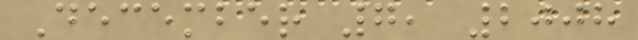December 7, 2008
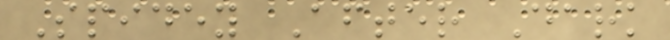Spidey After Dark
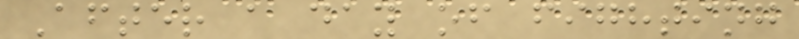After a day of fighting
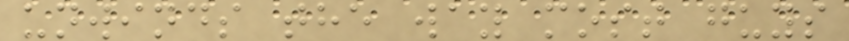unwinds the way most guys
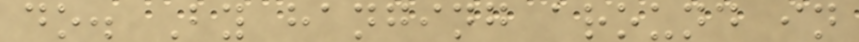do. By hanging around in
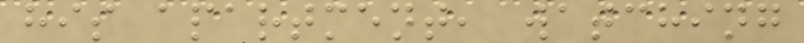his apartment, watching
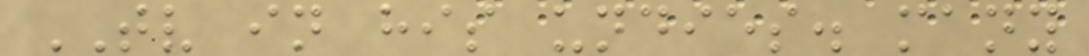TV in his undies. many
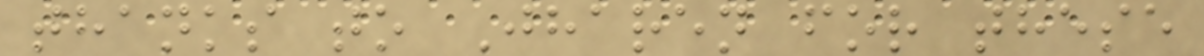thanks to Jharen for these
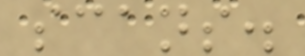scans.
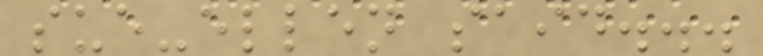sue-ellen said...
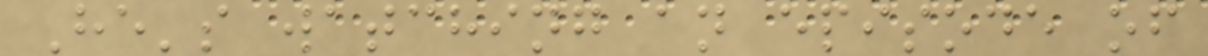He's watching an episode of
